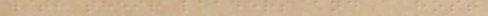with their leaders and a host
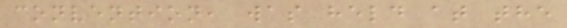convention, was held at the
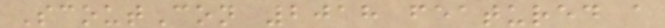ScoutCon 2018 featured a
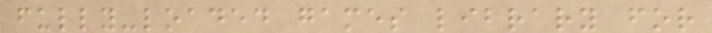fully-loaded games library for
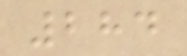284
